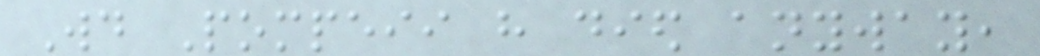Would Pompeii have died anyway,
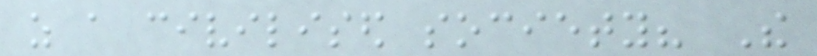as a civilised society? The
